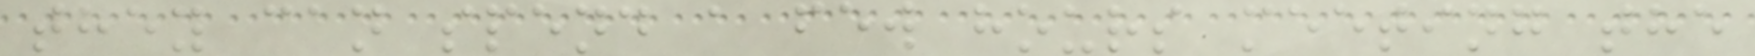they can spend a few hours meeting the
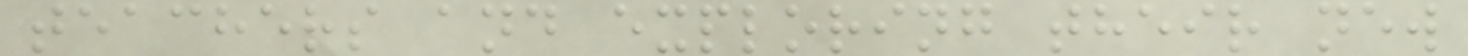teachers and exploring their new
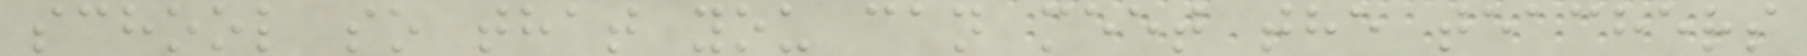school so that you can meet the teachers
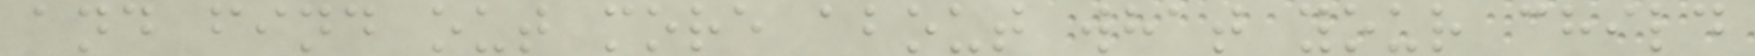and find out more about what your child
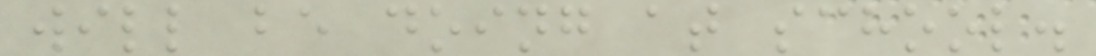will be doing at school.
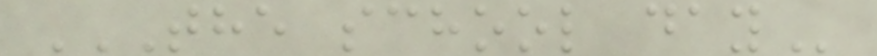THE SCHOOL DAY
